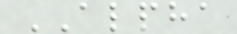ALPHA
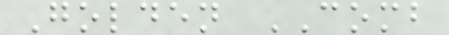Golden COMB
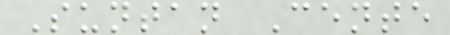Suntan Cente
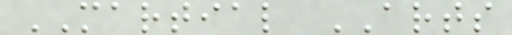MARTIAL ARTS
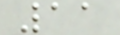11
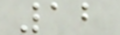12
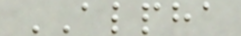ALPHA
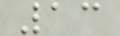13
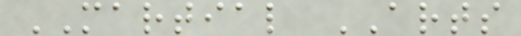MARTIAL ARTS
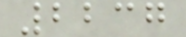2237
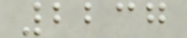2237
